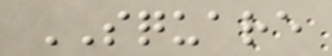SQUARE
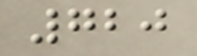720
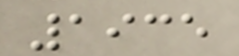1935
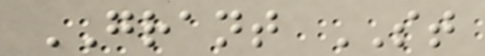GRANT ST
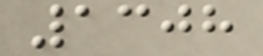1308
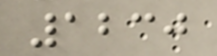1230
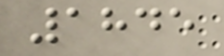1845
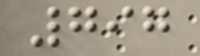797
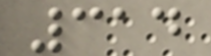314
